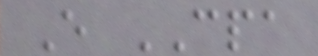E CPA
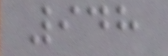948
